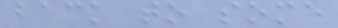back to some
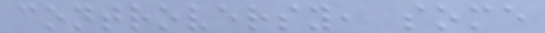controversy, some
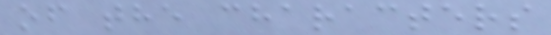of the characters
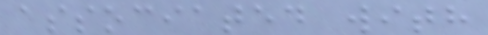associated with
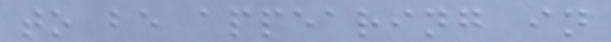to be appearing in
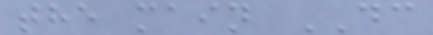the main DC
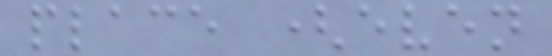place (even
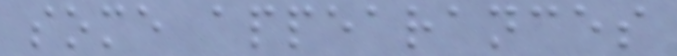some appearances
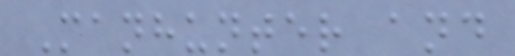Manhunter and
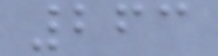263
